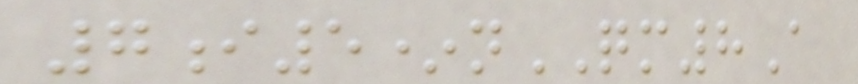7i5*nQM8A
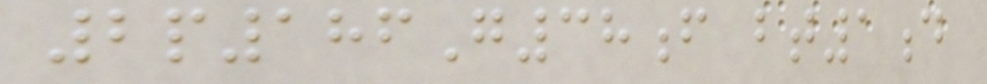2p186G38f bt1d
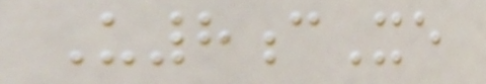U8cXe
